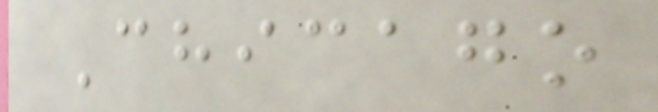Chicago
